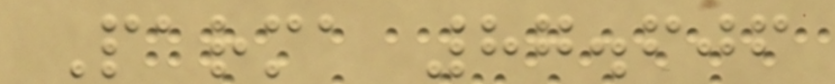Parma 87.606
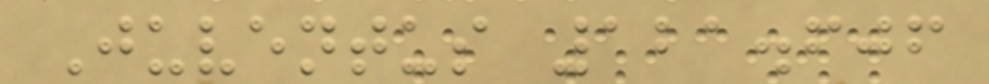Juventus 121.606
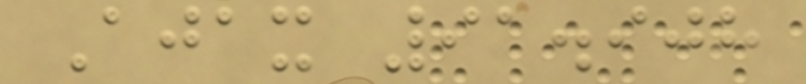Ajax 91.908
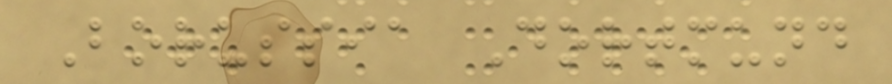Borussia Dortmund
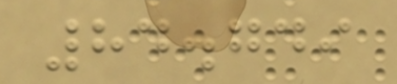84.749
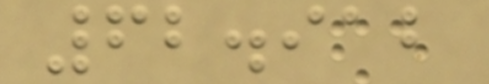62.912
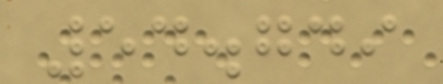54.749
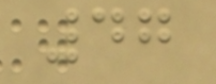47
